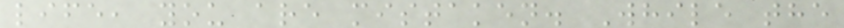life, you are mistaken. While the
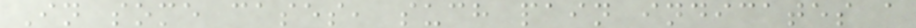In some cases, such pain indicates a
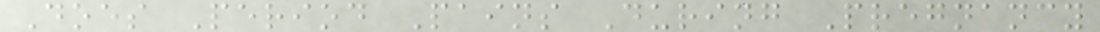Does Period Pains During Pregnancy
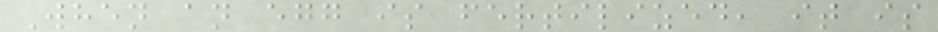When an egg is fertilized, it is
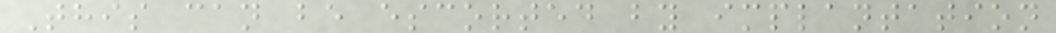This can be escorted by implantation
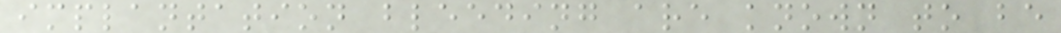implantation bleeding are known to be
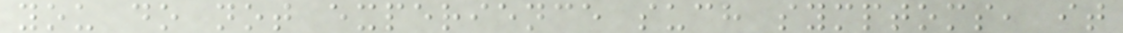you do not experience such symptoms, it
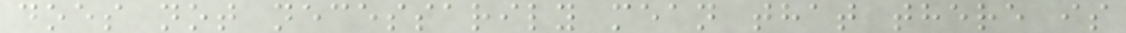does not necessarily mean that there is
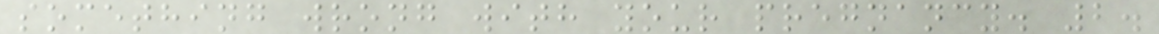something wrong with your pregnancy. 2.
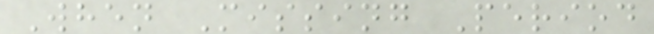When Missing Period
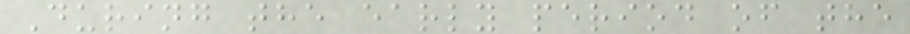During the early period of the
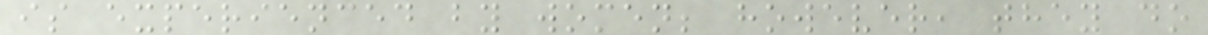is experienced by women; however, they do
